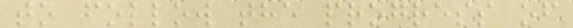to follow the progress of
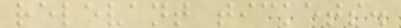relevant tickets.
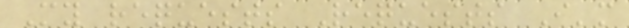My requests Requests I'm
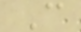C
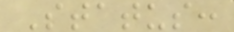Status:
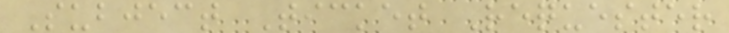Subject Ticket Requester
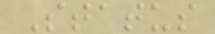Status
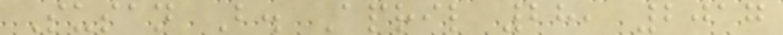Susan B. April 28, 2017
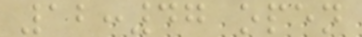12:47 open
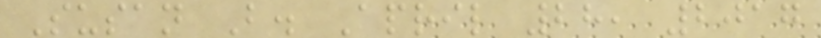Susan B. April 28, 2017
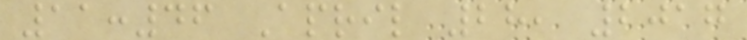11:46 April 28, 2017
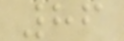86
